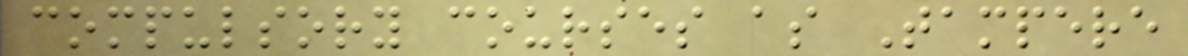compulsory courses as Tampere
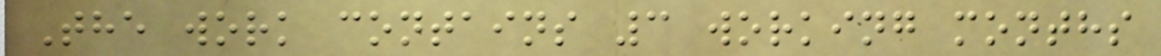The work contains 3 working months
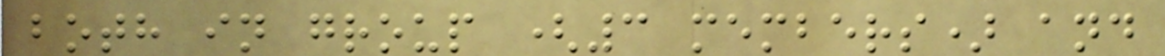both in group (3 members) and
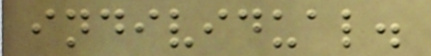individual.
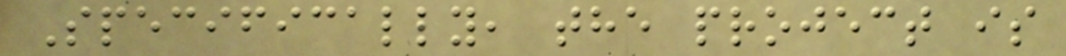Specifically, the project is
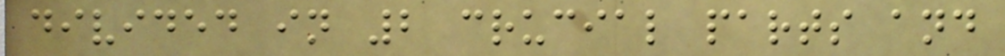divided in 2 crucial parts and
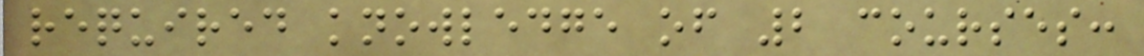required knowledge of 2 courses:
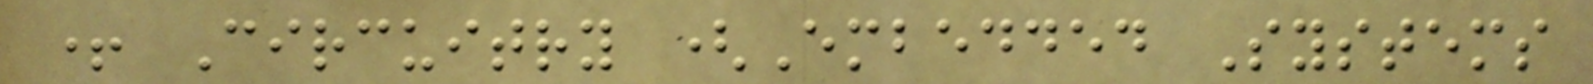+ Circuitry (Embedded Systems
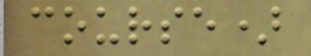course)
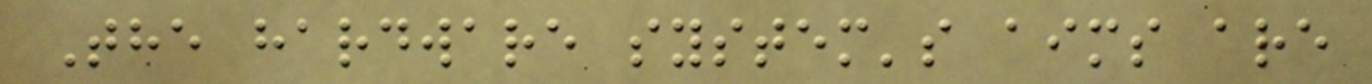The hardware system's aims are
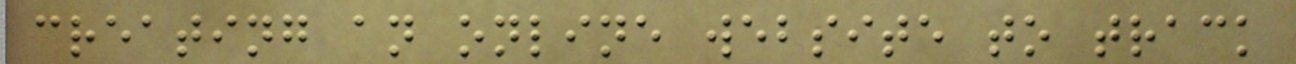creating an online website to track
